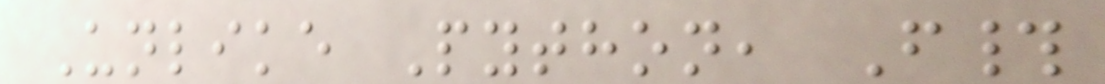Unlike Python, F#
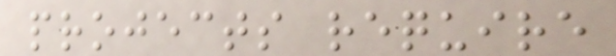projects require
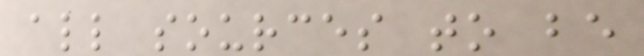all sources to be
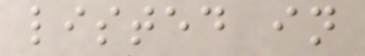listed in
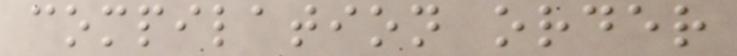compilation order
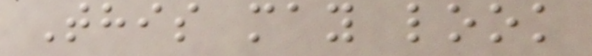This may look
